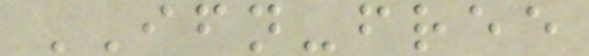IFN-free
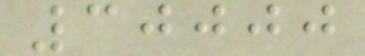30000
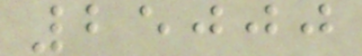25000
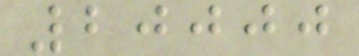20000
